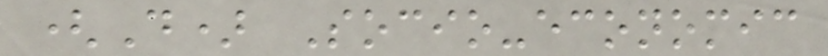(D) Socio-economic
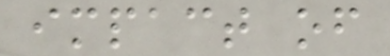impact of
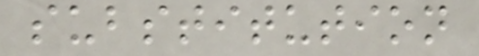substitution
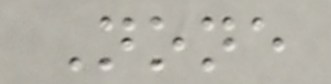None
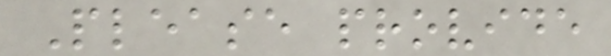Please provide
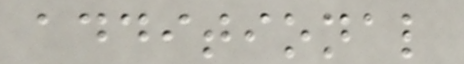additional
